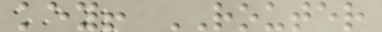key! ROUTER
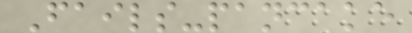Fails-pancake
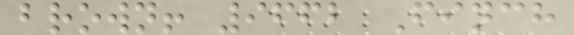brown! 9662 Finch
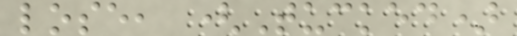lose, (Tucked)
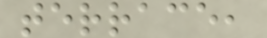terrace,
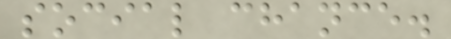social chance.
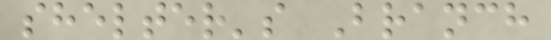shelter's Branch
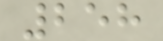258
